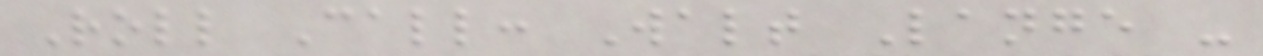Roll Call: Walt Lange -
